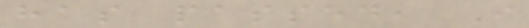has passed, I
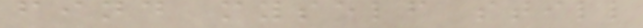find myself still
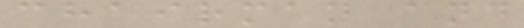chairman and
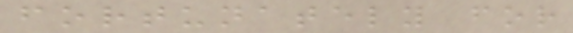fortunately for
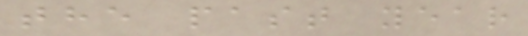the past year
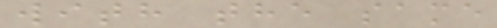with the same
